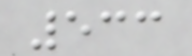533
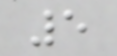5
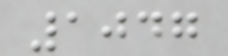1047
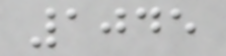1045
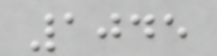1045
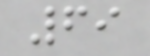69
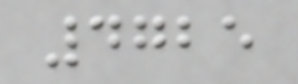4725
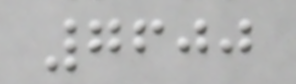7600
